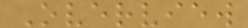Overview
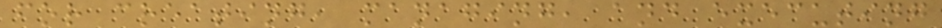for creating, managing, and executing
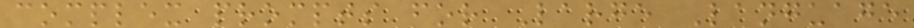complex prompts for Large Language
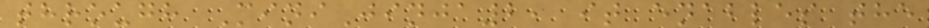through MiniJinja2, it enables the
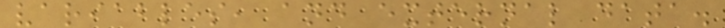variables, and external data.
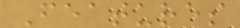Features
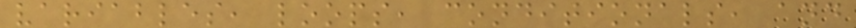variables, loops, conditionals, and
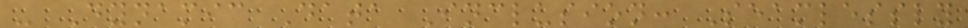- Dynamic Data Inclusion: Seamlessly
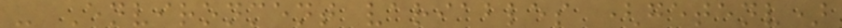- Environment variables (getenv)
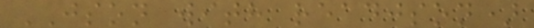JSON with readjson)
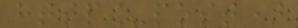http_post)
